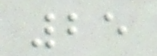25
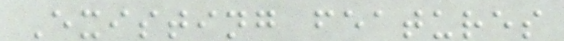Existing features
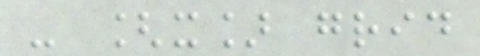- [x] grid
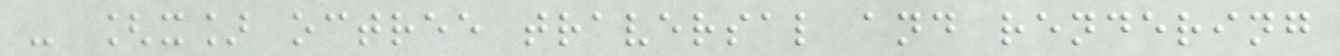- [x] octree traversal and rendering
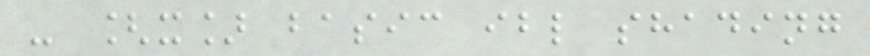- [x] basic ibl shading
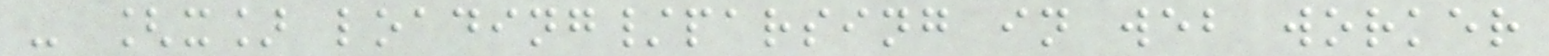- [x] loading/parsing in web worker
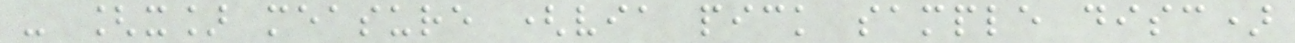- [x] measure (via pick sample disc)
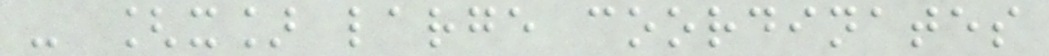- [x] large coordinates
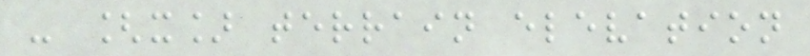- [x] terrain elevation
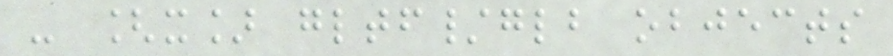- [x] gltf/glb objects
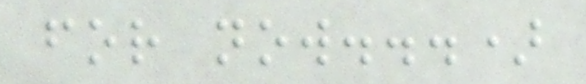for now...)
